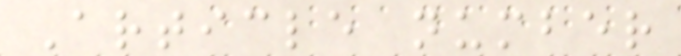Article number
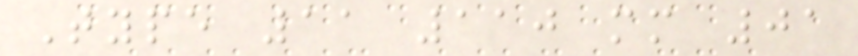Type 11 110 mm 01
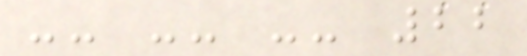-- -- -- 22
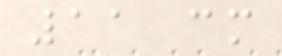11 cm
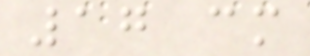17 cm
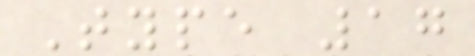Type 17
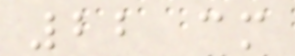22 cm
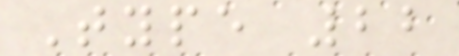Type 22
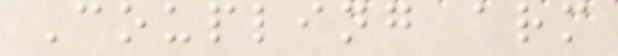Coupling arm
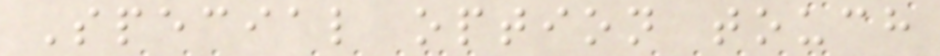Special option touch
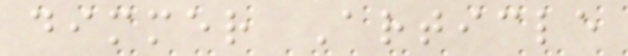dimmer Article
